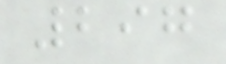297
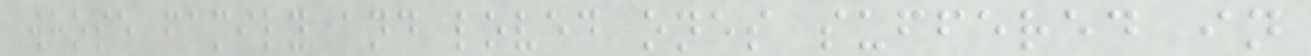whose family and loved ones suffered in
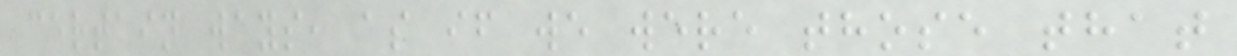certain ways, as if we were those that
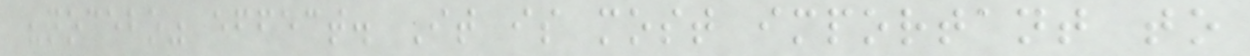"nocebo" effect. It is most important to
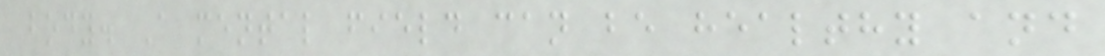body. A mental field can be healthy and
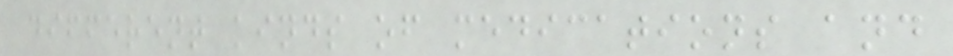different kinds of medications and
